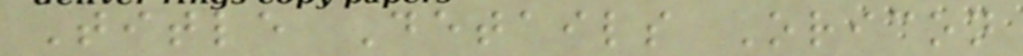Title Details Oricon
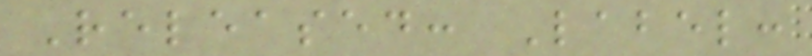Released: Label:
